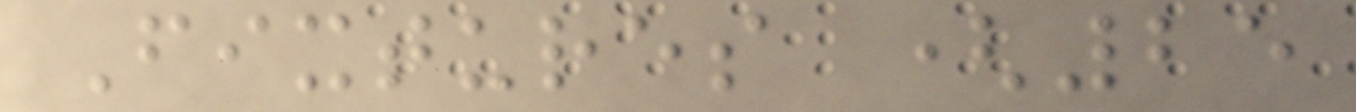Fixtures (25
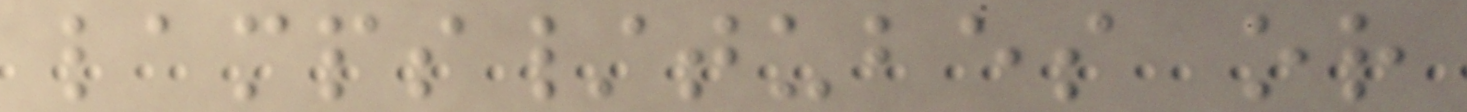lamps/tubes or
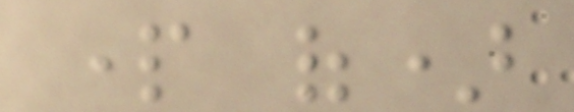part of)
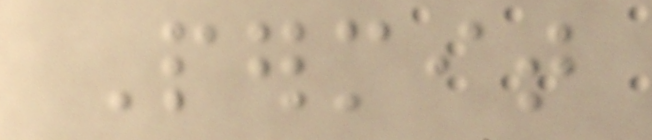Permit
